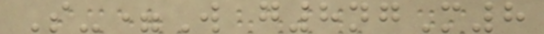S-=W g8ngM8
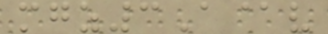mgz3A@v
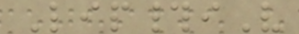Lip#iV
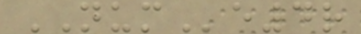NUMe4r
